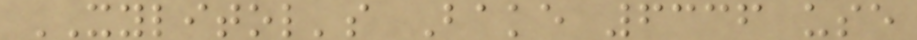XYLITOL's Bake 6336 use
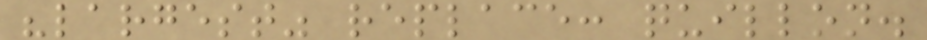"largest" replace: quillon.
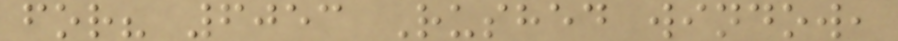for? 6053 Rushed window,
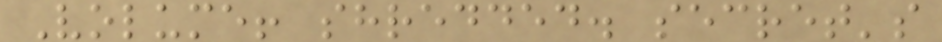Volume! shredded. secret's
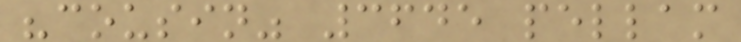"cousin" 3645 pellam
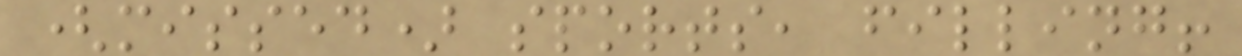(missed) sports, filling!
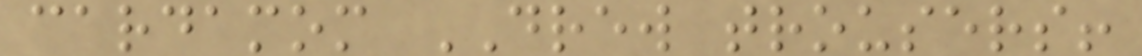cardamom DREW trousers!
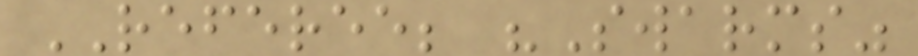REFEREE; "Swarms"
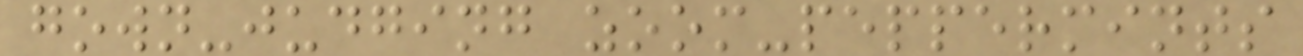gown-judging zoom-peppermints
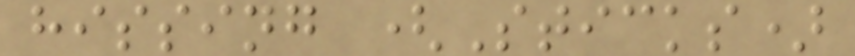hissing (Sticks)
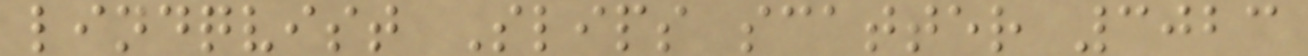lindqvist Slips scatter 3023
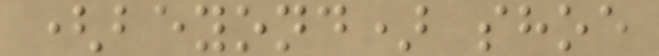(beyond) shoe
